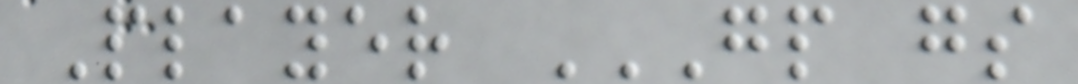Player GP GS
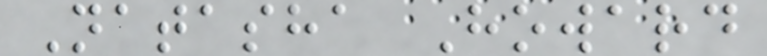Natasha Howard
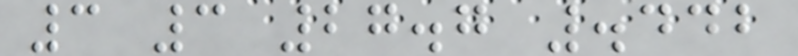3 3 27.7 .442
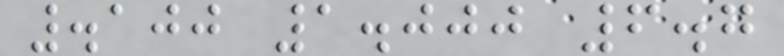.100 1.000 6.7
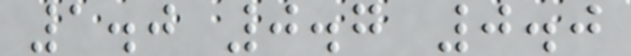1.0 0.7 0.0
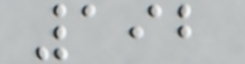192
